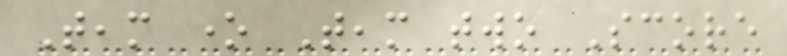Team one Team two Score
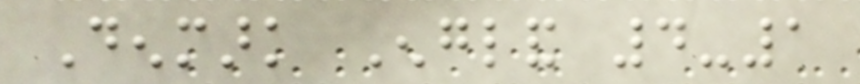Denmark England 4-1
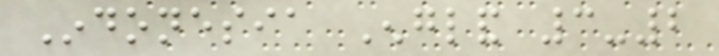Indonesia England 3-2
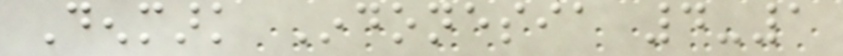Denmark Indonesia 4-1
